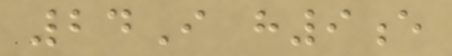24I h9e
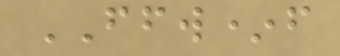FFW*f
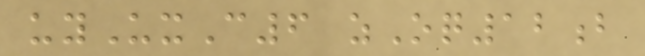uyUxC6 zOq12b
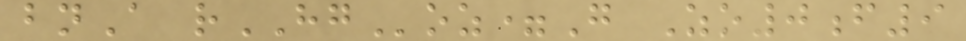bnA rHGoz=G Zo0f9
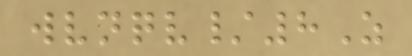wvnqv/8Z
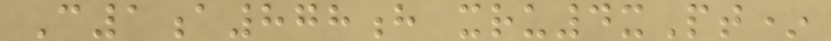C1a878h xru4xPt*
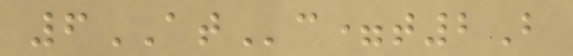6ATc=t2B
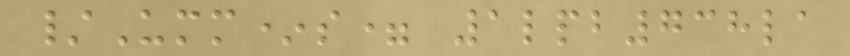/Umm*s= 1lpb738la
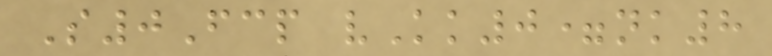S0Fcp vKk0=nk8
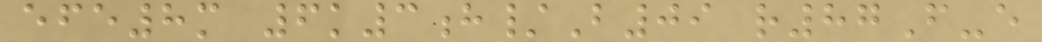efe8m 6k3h/B09 r87F-e
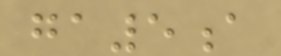ga5a
